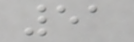51
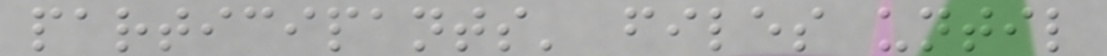participants' files until
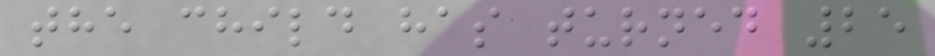the child has turned 25
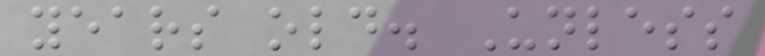years old. Unless
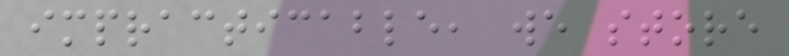impracticable, we store
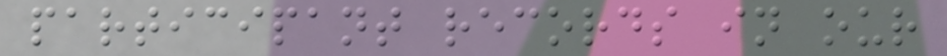participant records in our
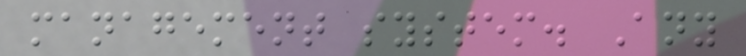management system. Any
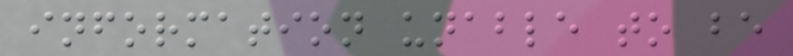information unable to be
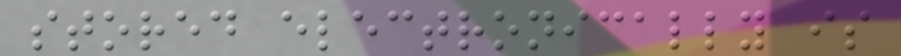stored electronically is
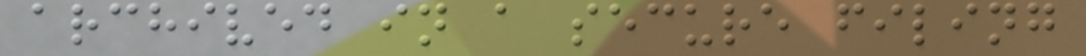archived in a secure filing
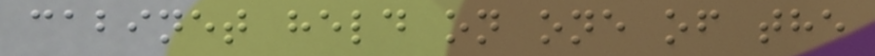cabinet held on one of the
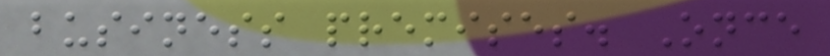business premises. Once
